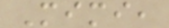Mimi,
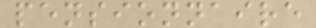pensionnaire
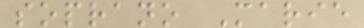soprano Marie
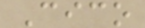Cico
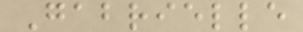Gabrielle
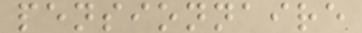pensionnaire
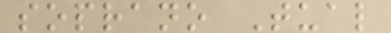soprano Tual
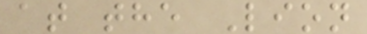at the Lion
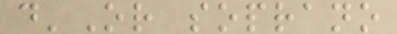d'Or soprano
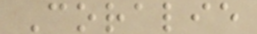Coralie
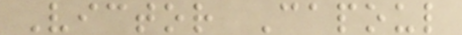Victor Capoul
